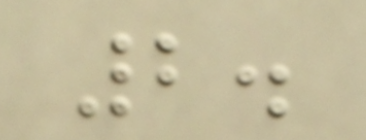2.
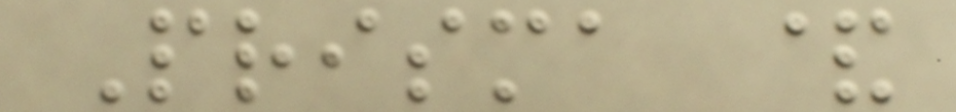Prisma &
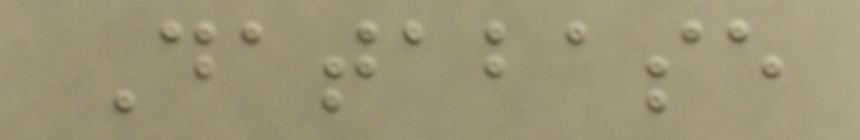Database
